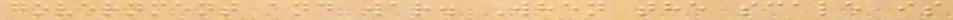government and war. When the scale is
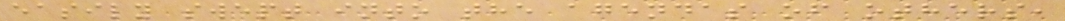easily swept into the agendas of others,
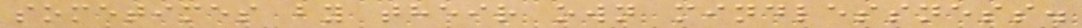sometimes by their own mindlessness.
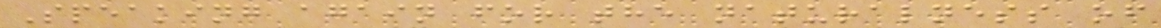Speaking again for the naturalness of
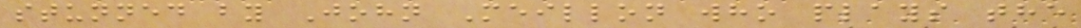stunned by John Meillon who plays the
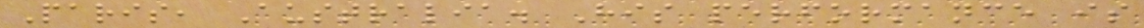Paris, Australia. His performance is
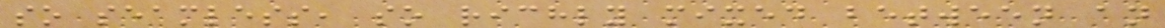so seamless, so richly mixed between an
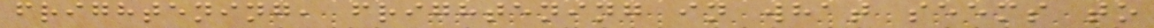frightening, frightening in what seems to
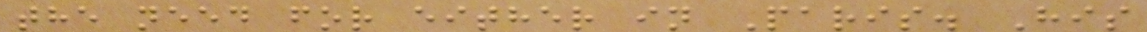the need for either in Paris. His
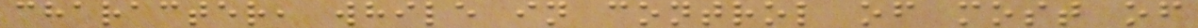character, while in control of most of
